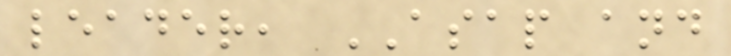leader, ASAP and
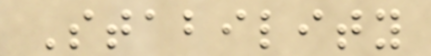Stability
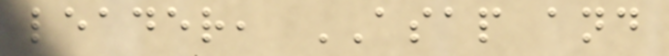leader, ASAP and
